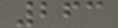263
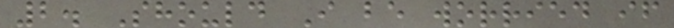2. Should I be worried if
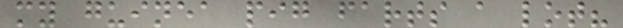my guinea pig farts a lot?
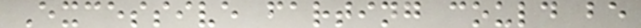Excessive farting could be
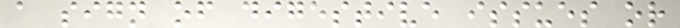a sign of digestive issues or
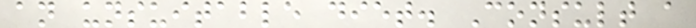an unsuitable diet. Consult a
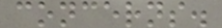concerns.
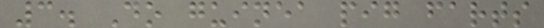3. Do guinea pig farts
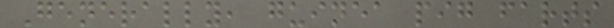Generally, guinea pig farts
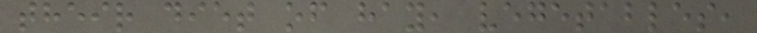their diet of hay, vegetables,
